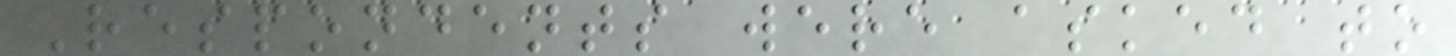Respondents were asked to
